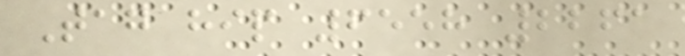Tag hip 6558 2261
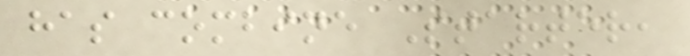has combine Starter,
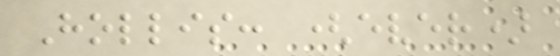Hollis: (ever)
